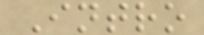Intro
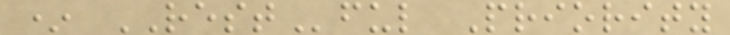* RESTful Priority
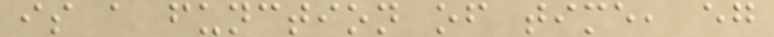is a function of time, eg
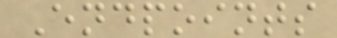Endpoints
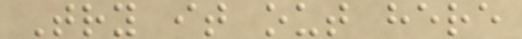Try it out here
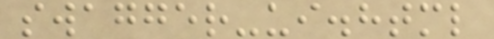swagger-ui.html
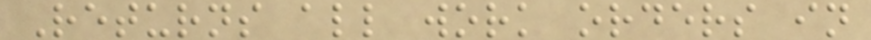Returns all work orders in
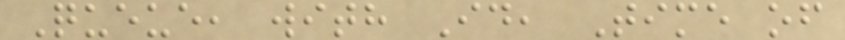Queue, with Id, Time of
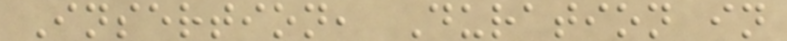Insertion, Duration in
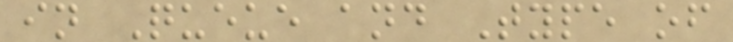in Queue and Type of
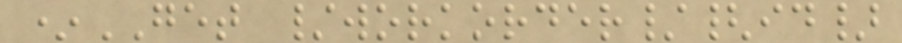*GET /workorder/{id}
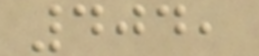404,
